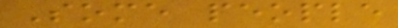Some people
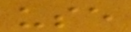use
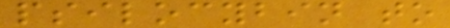psilocybin to
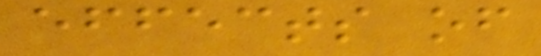effects of
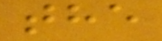the
